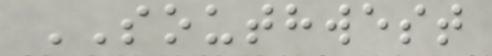SOUTHWEST
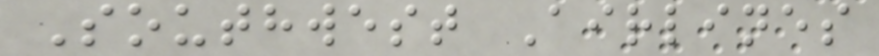Southwest Airlines
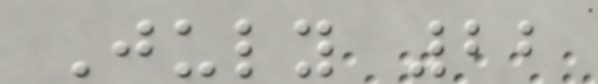July 22
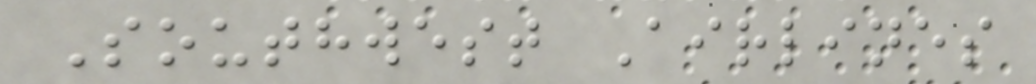Southwest Airlines
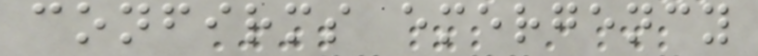confirms emergency
